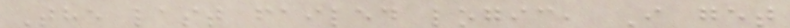The last failed logic, I get
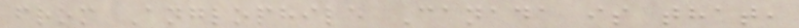from Anglophile Canada is that,
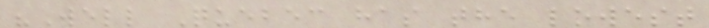"Well Quebec has the lowest
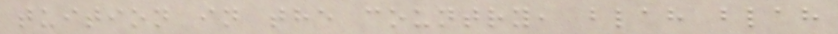tuition in the country, blah blah
